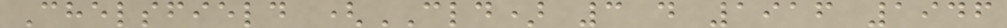Chelsfield (CLD) 3 d 1916 1946
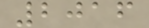2016
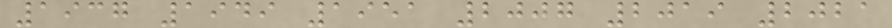1937 1949 1951 2007 2019 2021
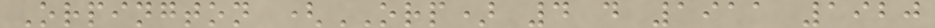Orpington (ORP) 4 d 1911 1920
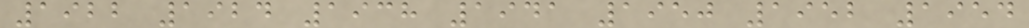1922 1924 1938 1941 1950 1952 1954
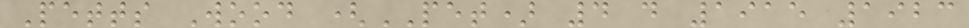Petts Wood (PET) 4 d 1915 1923
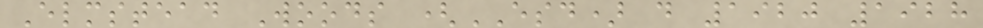Elmstead Woods (ESD) d 1920 1928
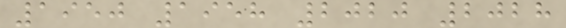1950 1958 2020 2028
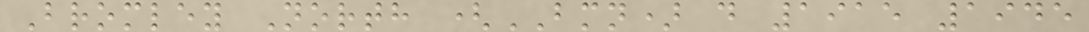Bromley North (BMN) d 1915 1945
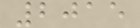2015
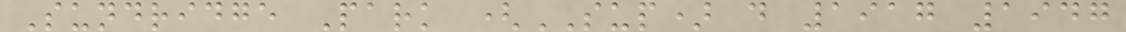Sundridge Park (SUP) d 1917 1947
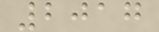2017
